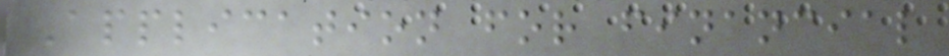Application for financial
